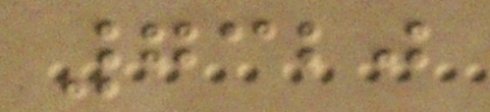7320
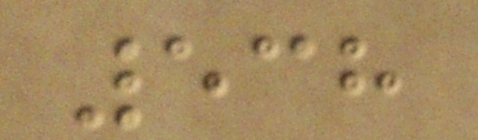538
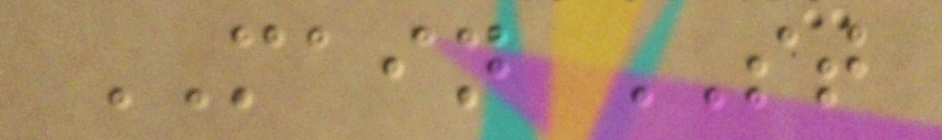MAIN ST
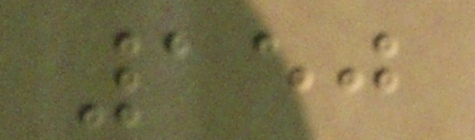150
